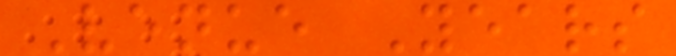Venue Years
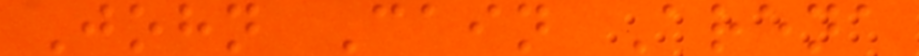John Cain Arena
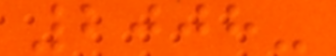2008-
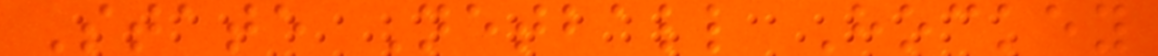State Netball Hockey
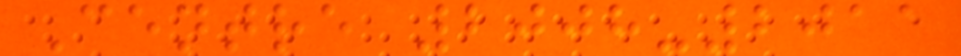Centre 2008-2011
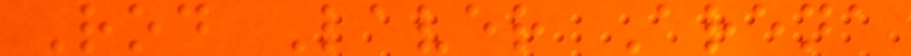Rod Laver Arena
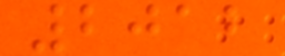2012
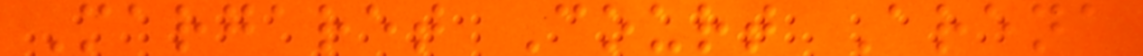Margaret Court Arena
